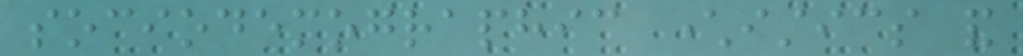sociodemographic characteristics and
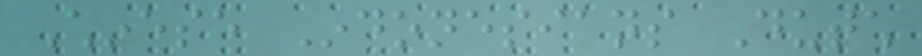Chinese Indonesians Dutch
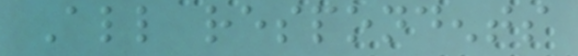All respondents
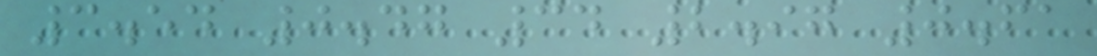3.54 0.47 34 2.97 0.61
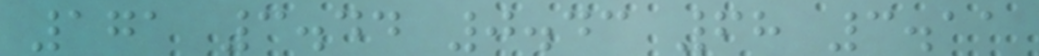171 3.44 0.43 68 3.11
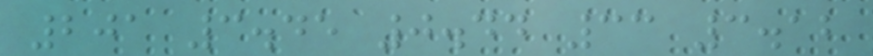201 3.45 0.44 33 3.12
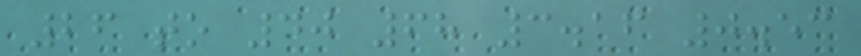26 to 40 68 3.16 0.53
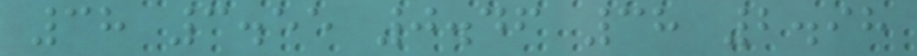38 3.55 0.46 38 2.98
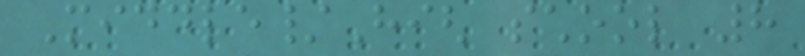Middle/High school 8
